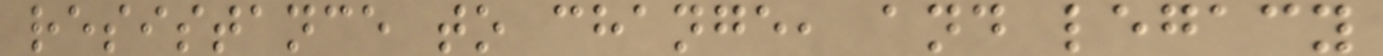resistance to change, and legacy
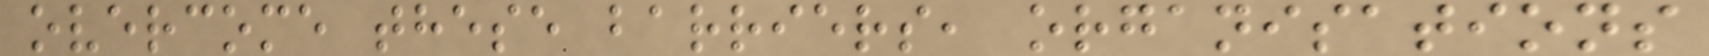overcome these barriers, organisations
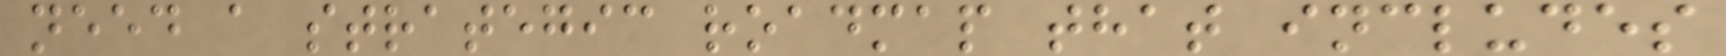need a strategic roadmap that includes
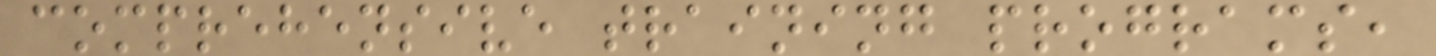comprehensive training programs,
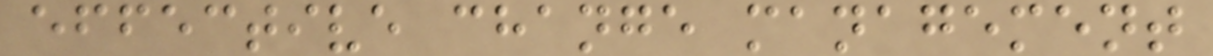effective change management
